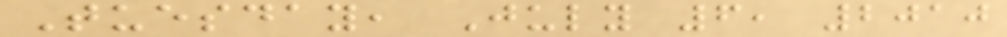Tuesday, July 6, 2010
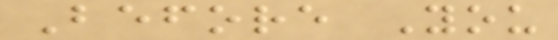Before You
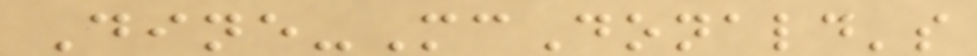Dine-McDonald's
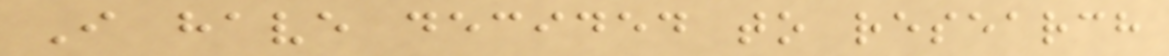I have decided to research
